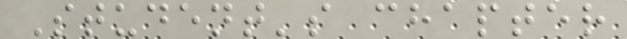Student's chapter
